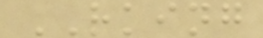RKING
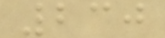230
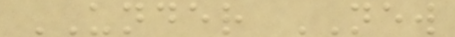UNDER NEW
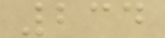234
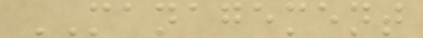MANAGEMENT
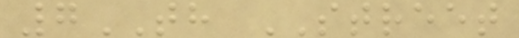7TH STREET
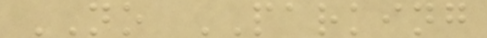NO PARKING
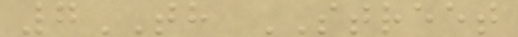7TH STREET
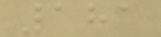181
